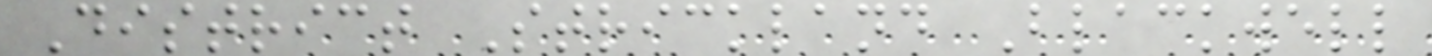District Strickland Blackwell
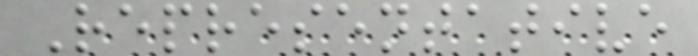Representative
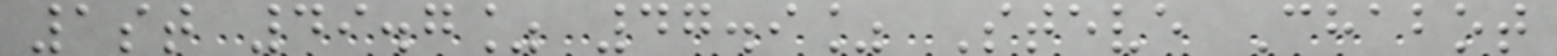1st 49.7% 47.9% Steve Chabot
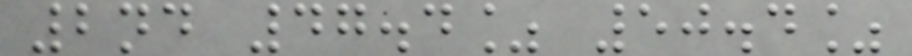2nd 47.4% 50.4%
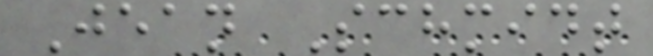Jean Schmidt
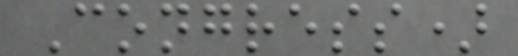Congress)
